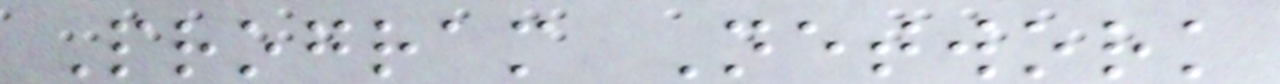Program Network
